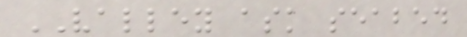VALLEY ask seabed
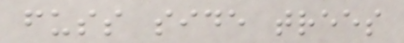fuss side trees
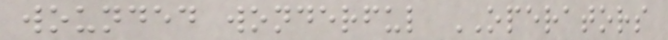wounded wonderful OPERATORS
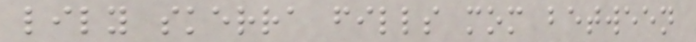lily skerra fills mom between
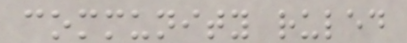community ruled
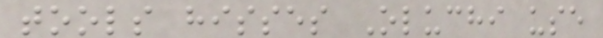tools hisses Oluchi use
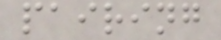pairing
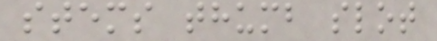stems thumb slot
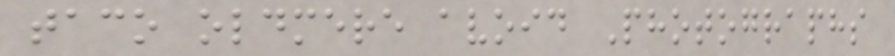taco oldmere avoid Photographs
